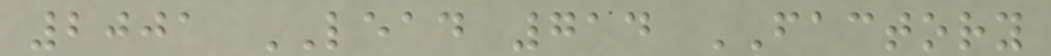2001 LEAD 714 FACTORY
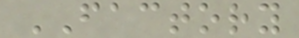FACTORY
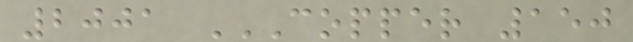2001 COPPER 150
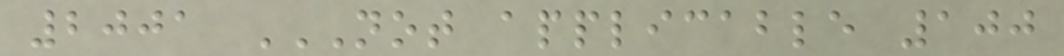2001 NOT APPLICABLE 100
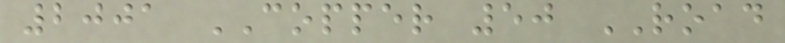2001 COPPER 50 ROAD
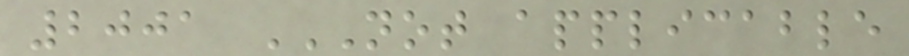2001 NOT APPLICABLE
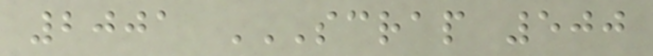2001 SCRAP 500
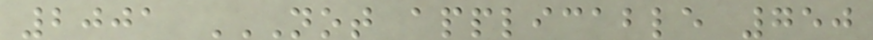2001 NOT APPLICABLE 750
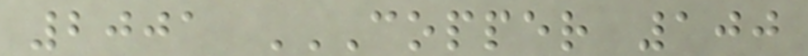2001 COPPER 100
